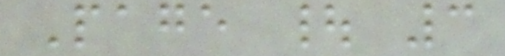Page | 3
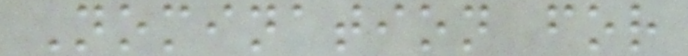Nomination for
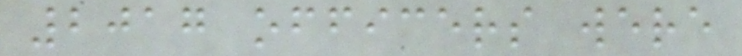2017 officers were
